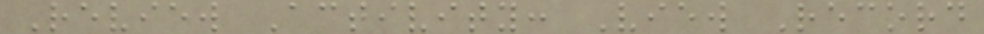Review Activity: View Record
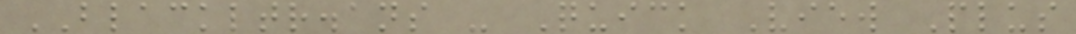BLACKLTR.ans - Quick View Plus
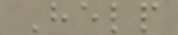Help
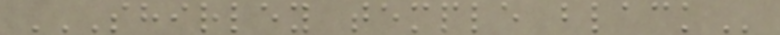SHIRLEY TEMPLE BLACK
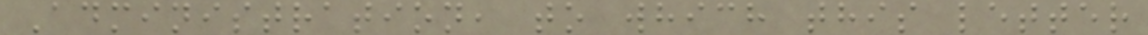Administration, to which this letter
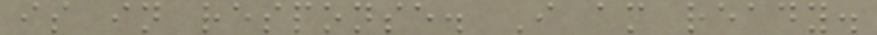is in response. I am ready.
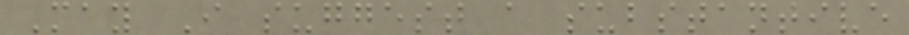May I suggest a substantive
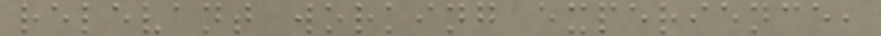relevant working experience,
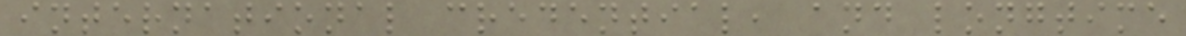international credential, and longtime
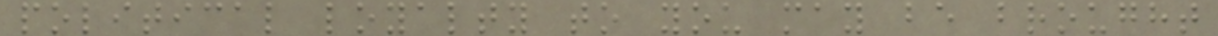political loyalty to you may be brought
